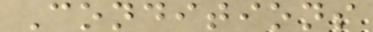Conditions
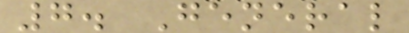7. General
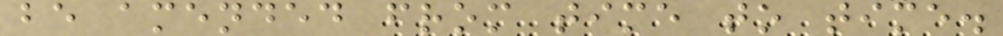be amended from time to time.
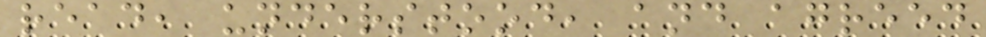read, understood, and agreed
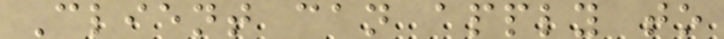Client can apply to
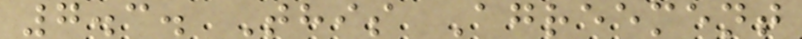7.3. This Agreement
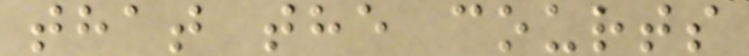that the courts
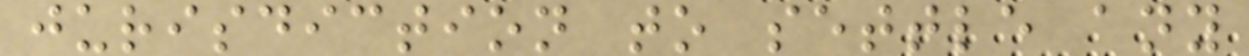jurisdiction to settle any
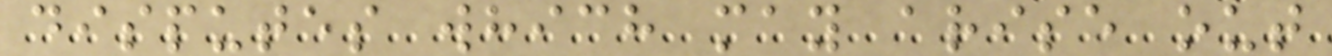disputes which may arise out
